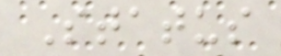Status
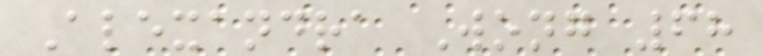Alexandra Wong 68
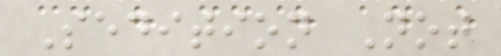Sedition Not
